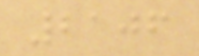2106
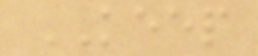KEEP
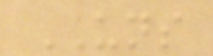UNS
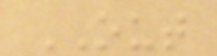OUT
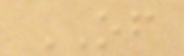OF
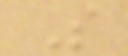S
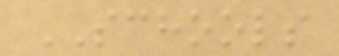SCHOOLS
